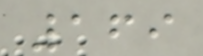169
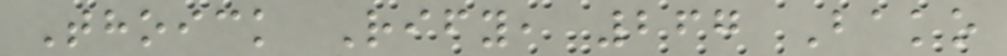Thoick Rify, 267 Bako
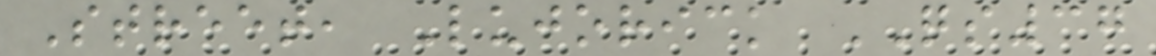Street, Lujorick QS37
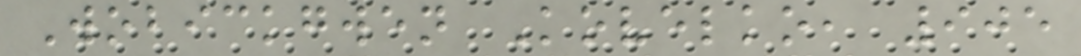Wobickgwen Kovelko, 905
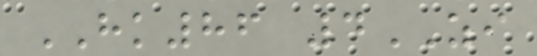HK86 4ZI
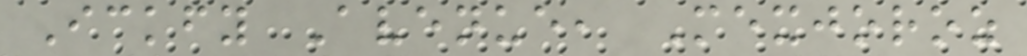Ickfy Avenue, Mexjoroz
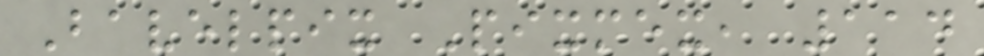Bavelpix Pixmex, 114
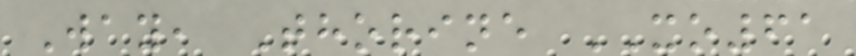Way, Thorine XO61
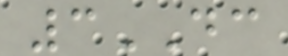3DC
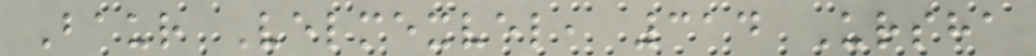Baur Velmexvel, 314 Ursha
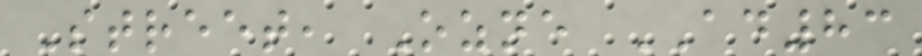Street, Ozne AD83
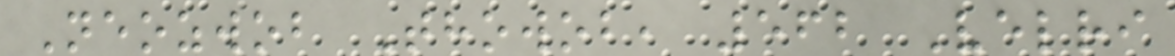Neozwob Thowob, 562 Velri
